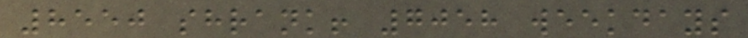8550 shrank! 7058 weekdays
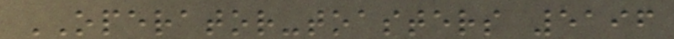OPERATOR-toasters 5196
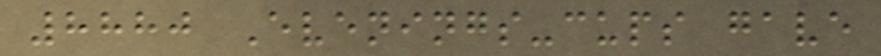8880 Evenings-cups gave
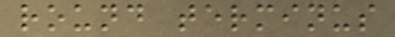round terminus
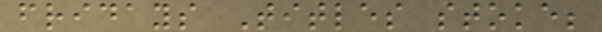fridays Titles stoke;
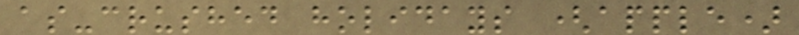as-crushed holidays (apple)
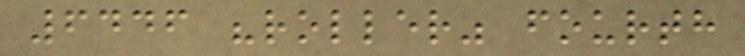6446 "roller" fourth
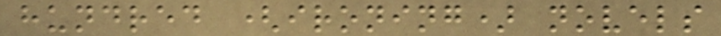hundred (ironing) novels
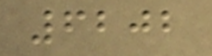6202
